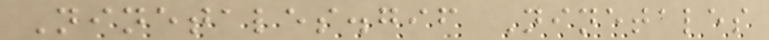Ninetales.gif Ninetales
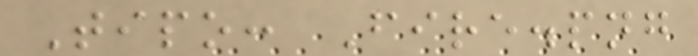Tipo: Fire.png
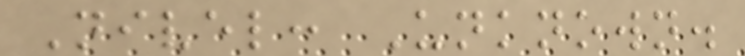Nivel: Unknown.
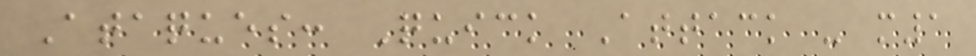Ataques: Quick Attack - m1
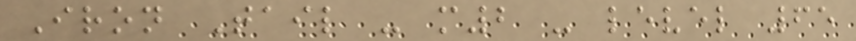Iron Tail - m2 - level 65
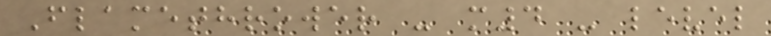Flamethrower - m4 - level
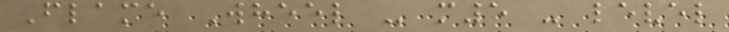Flame Wheel - m5 - level
